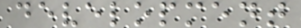development
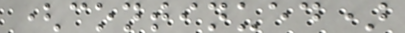(continued)
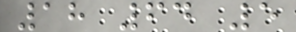18 64 5
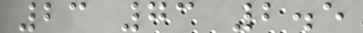23 73 2.5
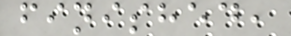finished,
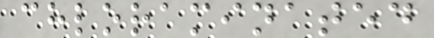chloraminated
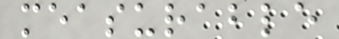measurable
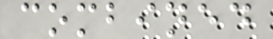combined
